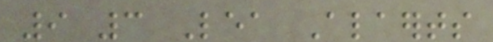9 3 Lea Alaerts
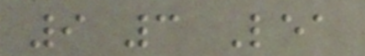9 3 Lea
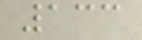133
